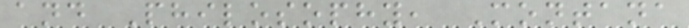and Philosophy, Montana
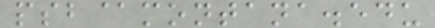psb@montana.edu
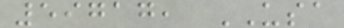59717, USA
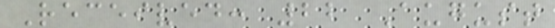Received: 22 August
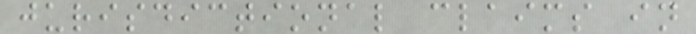jurisdictional claims in
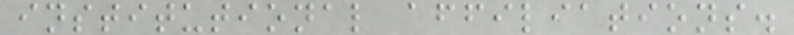institutional affiliations.
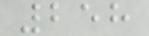258
